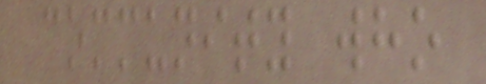community who
